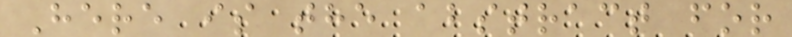Here is the abstract for
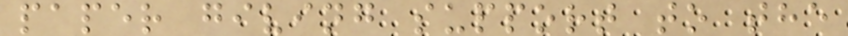paper giving support to the
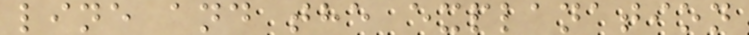line and the explanation
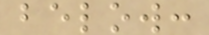below:
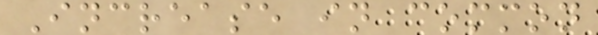Increase in common
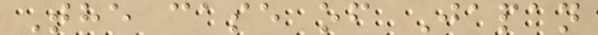The case of Japan
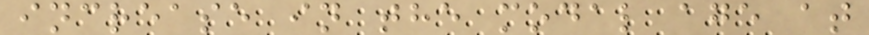increase in the modal age at
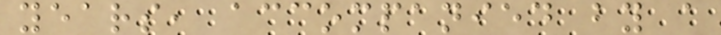years, accompanied by a
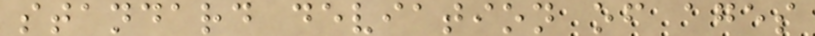standard deviation of ages
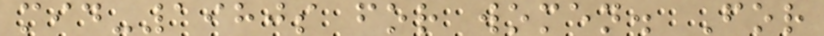mid-1980s for women. For
